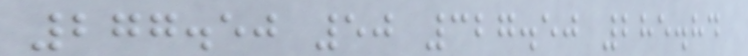277.50 50 327.50 285.84
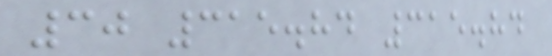30 315.84 315.84
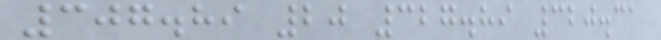307.89 20 327.89 320.31
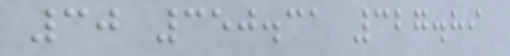30 350.31 327.89
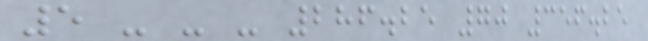5 - - - 286.25 70 356.25
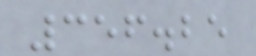356.25
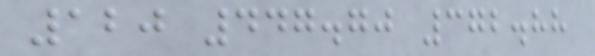120 447.70 372.88
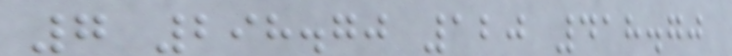7 298.70 120 418.70
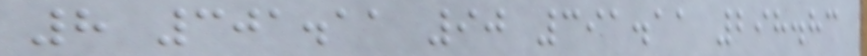8 301.11 90 391.11 298.83
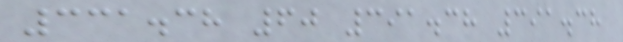331.38 60 391.38 391.38
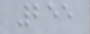255
